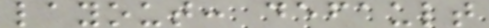layout: default
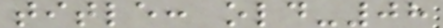title: old-08
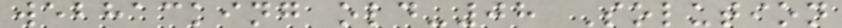webhacking old-08 Solution
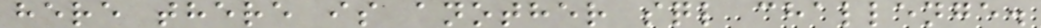here there is another sql challenge.
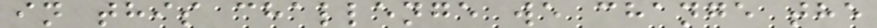in this challenge we change the
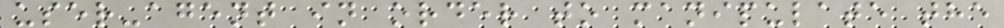user-agent in order to manipulate the
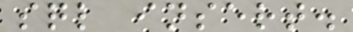sql insert.
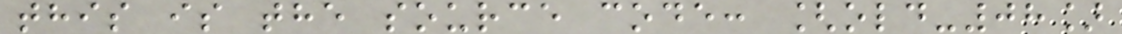this is the source code: [old-08]
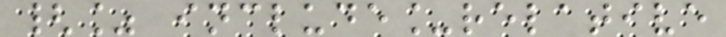{% include_relative
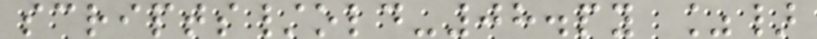scripts/old-08.py %}
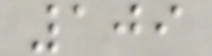109
